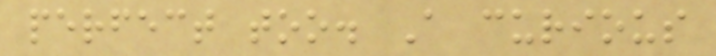perfect too. A curious
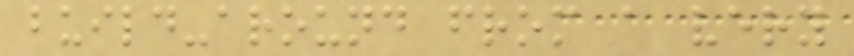build-around from a very
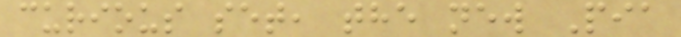curious set, the new Pia
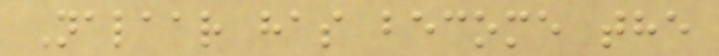Nalaar has become the
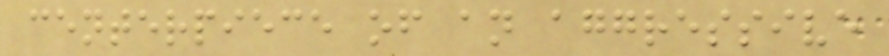centerpiece of an aggressive
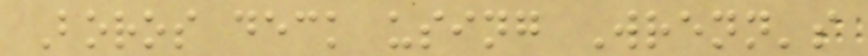Boros deck using Wrenn's
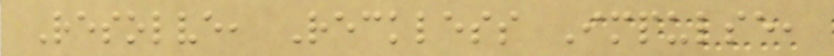Resolve, Reckless Impulse,
